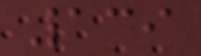139
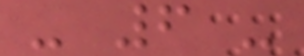- 6 -
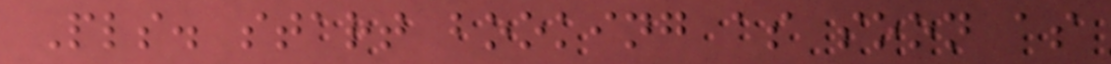Pls. start booking as soon as
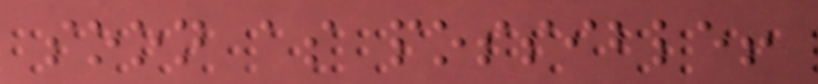soon as possible!
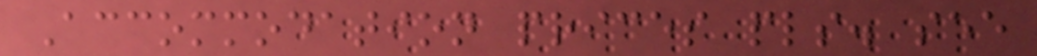Accommodation prices pls. see
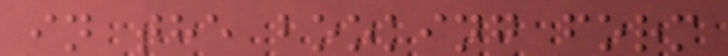in the booking form
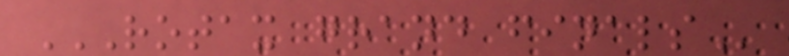ROTAX GRAND FINALS
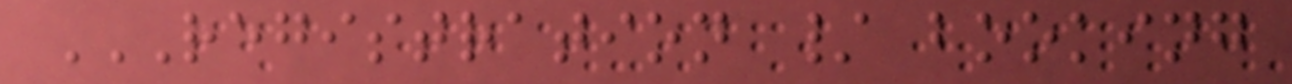REGISTRATION / BOOKING
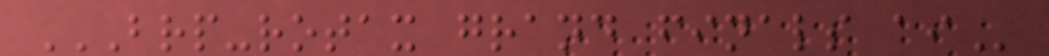BRP-ROTAX GRAND FINALS AI
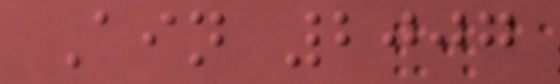Ain 2007
